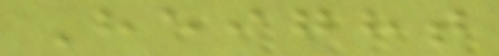Height
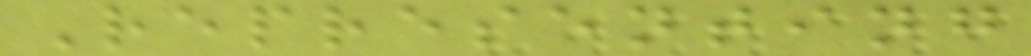Representing
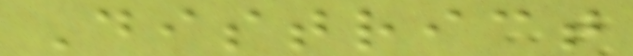District
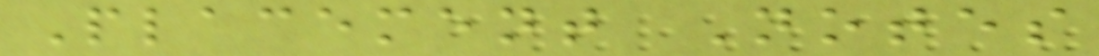Placement Notes
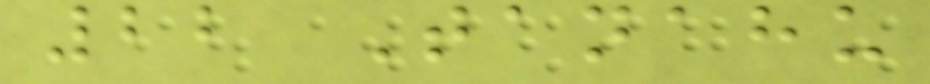22 Tanahu
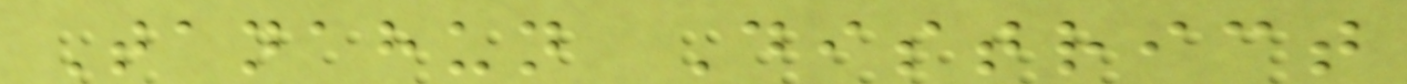Tanahun District
